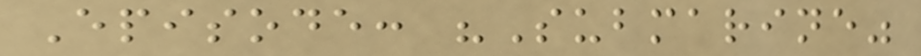Episode: "Submarine"
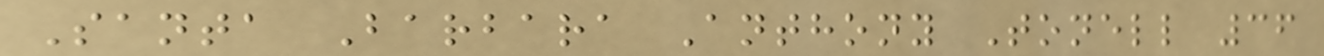Santa Barbara Anthony Tonell 36
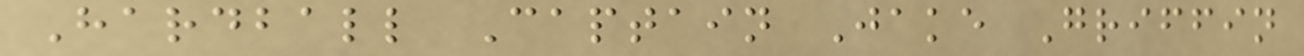Hardball Captain Jake Griffin
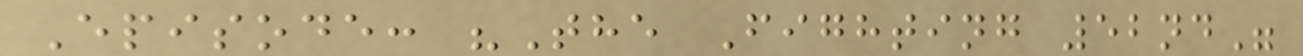Episode: "The Fighting 52nd"
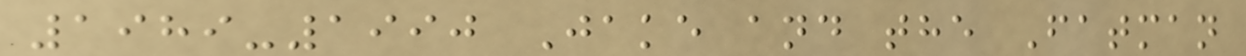1989-1990 Jake and the Fatman
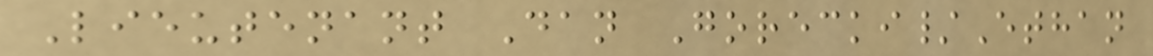Lieutenant Dan Gorecki/Ethan
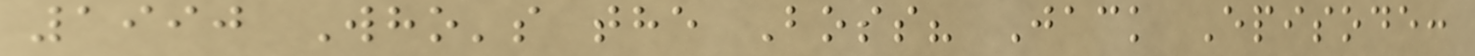1990 Who's the Boss? Jack Episode:
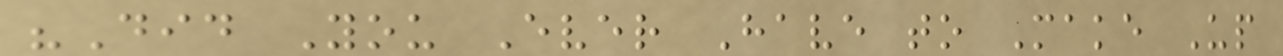"Did You Ever Have to Make Up
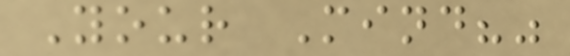Your Mind?"
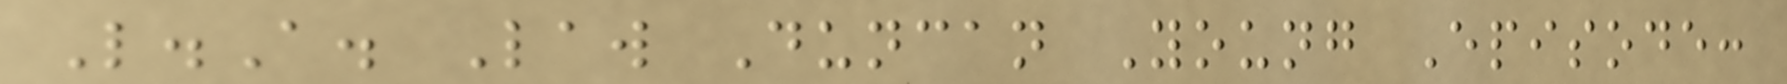L.A. Law Duncan Young Episode:
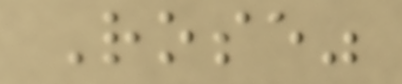Rose"
